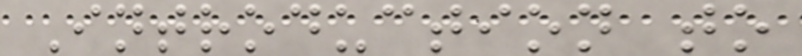Introduction to
